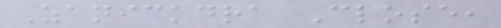Zanickdra Close,
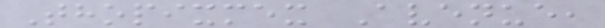Thopixmex Avenue,
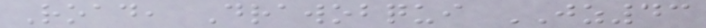Road, Drawobqui JZ43
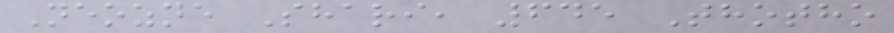Neozne Shari, 645 Thotho
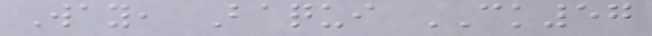Way, Baqui CK57
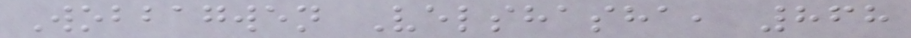Wobbagwen Velshasha, 868
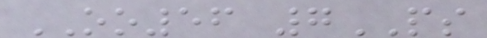OO56 7PS
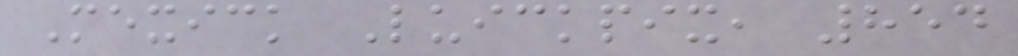Mexick Luickpix, 854
